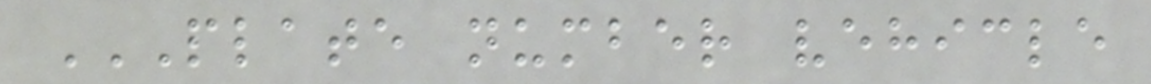PLATE NUMBER VEHICLE
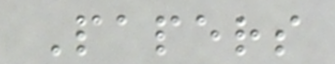Papers
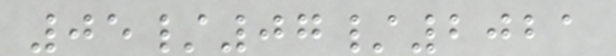05/07/2021
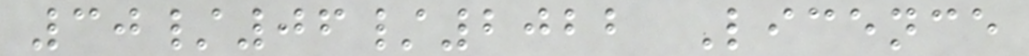30/06/2022 Licence
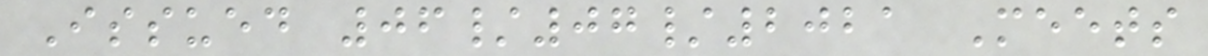Issued 06/07/2021 Meets
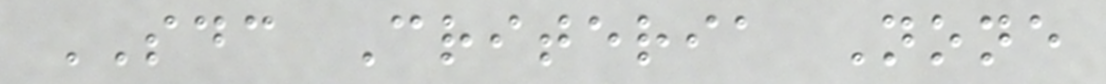SDC Criteria None
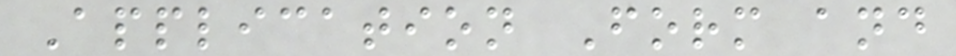Application Form and
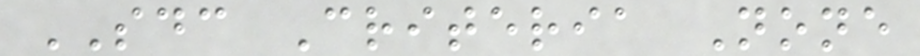SDC Criteria None
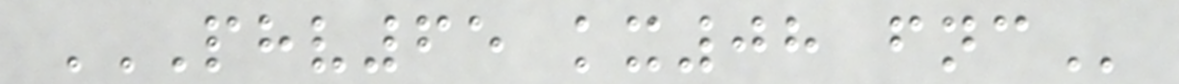PHV65 KX08 FNC
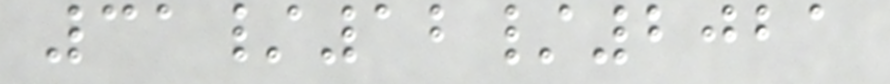31/12/2021
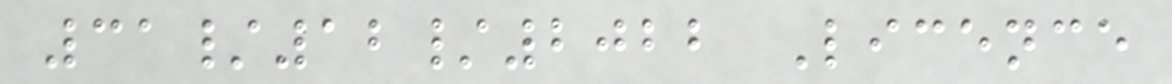31/12/2022 Licence
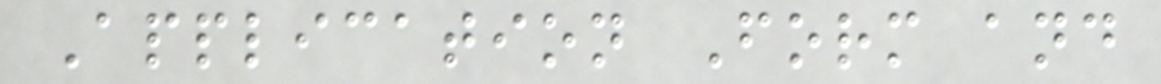Application Form and
